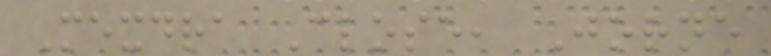Mexdra Close, Jorne
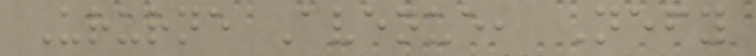Ururne Avenue, Nefy
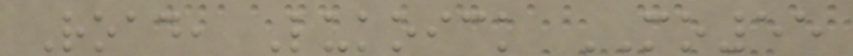Road, Lukoick MO55
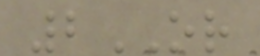2OR
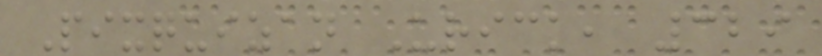Pixquizan Urick, 329
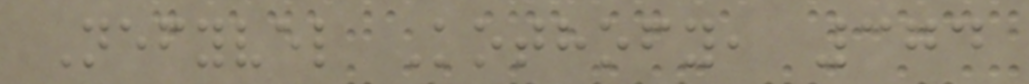Nefyvel Kothofy, 374
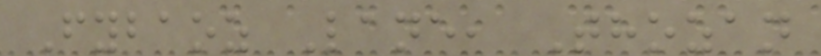Fybaoz Lane, Thozan
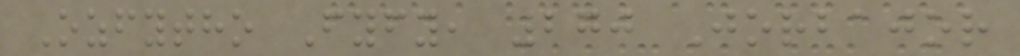Ozfytho Fyfy, 270 Jorbajor
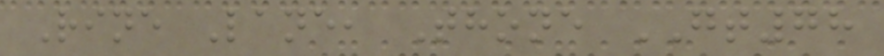Rine Lane, Thone GT78
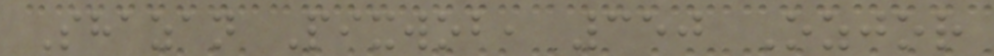Shazan Pixwob, 350 Ozjor
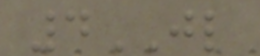4JL
